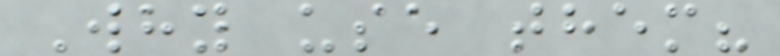Why use them?
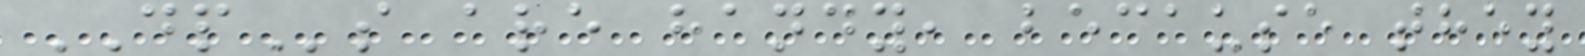DPs are handy, because they
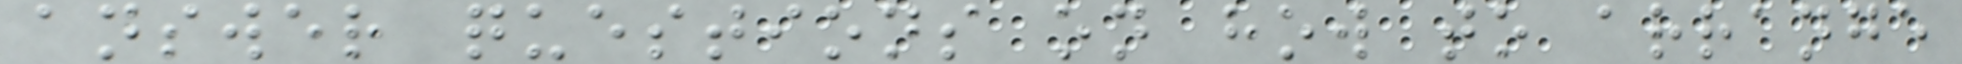answer questions on how to arrange
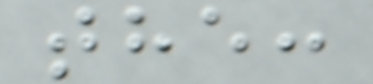the:
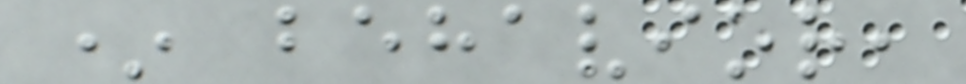* behavior,
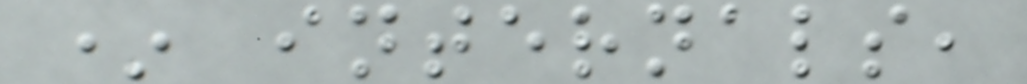* internals,
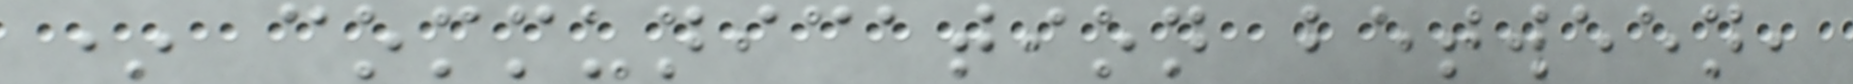* communication between,
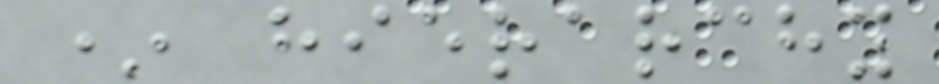* hierarchy
